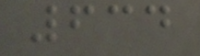634
